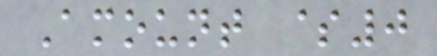Amount $0
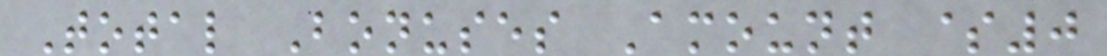Total Bonuses Amount $0
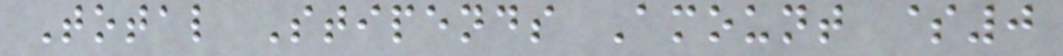Total Stipends Amount $0
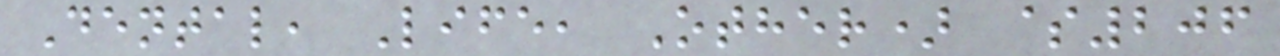Dental, Life, Other) $206
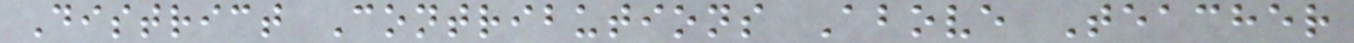District Contributions Above Teacher
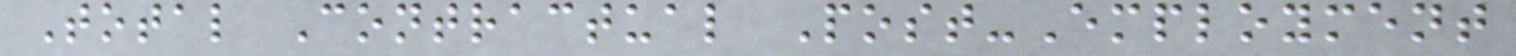Total Contractual Post-Employment
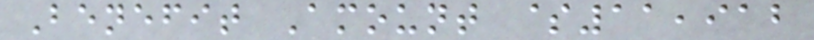Benefit Amount $11,912
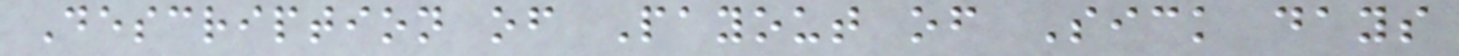Description of Payout of Sick days
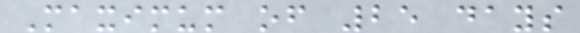Maximum of 25 days
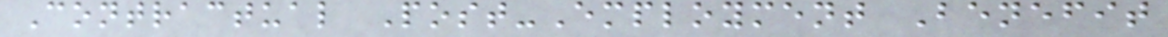Contractual Post-Employment Benefit
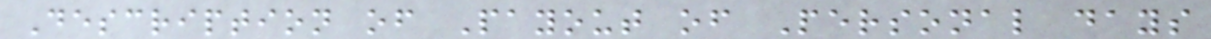Description of Payout of Personal days
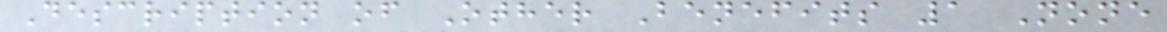Description of Other Benefits 1 None
